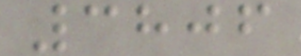3806
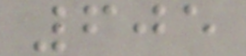605
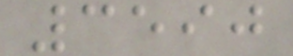3590
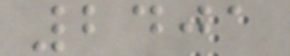2401
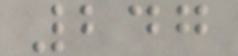247
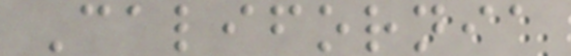California
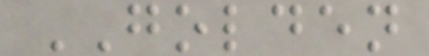GOLDEN
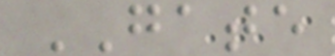GATE
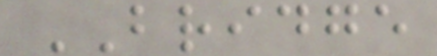BRIDGE
